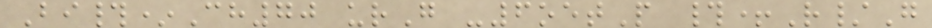Bi#*Ch70 urG -6oetP #+R/G
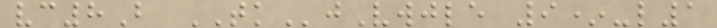vc8B TKjVwjle 9*-l1
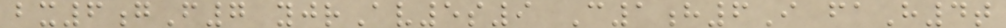bx6gF7 yjrAv5s9 C1h6I faH4t
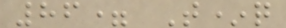86= T*q
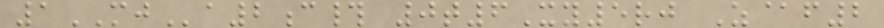1MJa2c# 0t6Xy5rj Z@f2
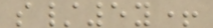s/5y+
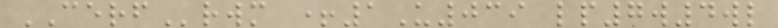CERFrwm +1U039 lp7w4wl
